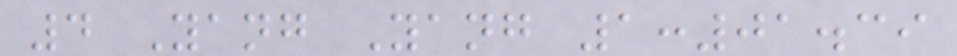4 Yang Yang 1:01.39
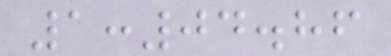1:04.86
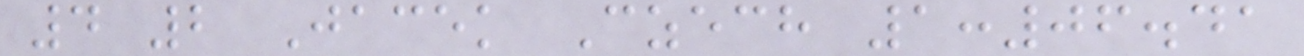4 2 Jacek Czech 1:06.41
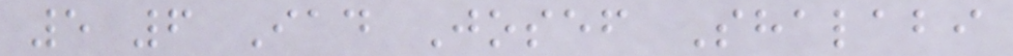5 6 Iad Josef Shalabi
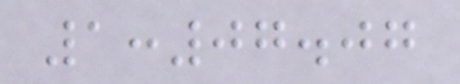1:07.07
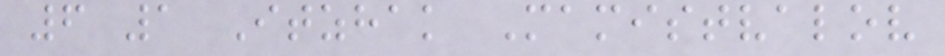6 1 Itzhak Mamistvalov
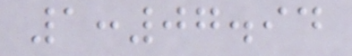1:07.94
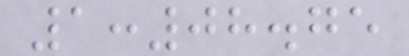1:08.75
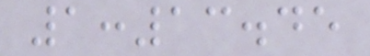1:13.45
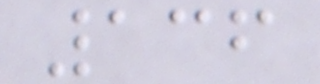136
